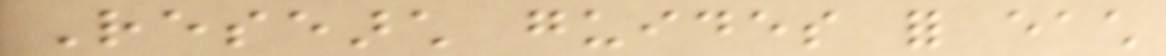Research guides for each
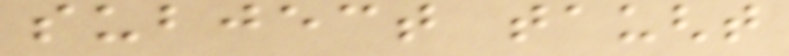subject taught
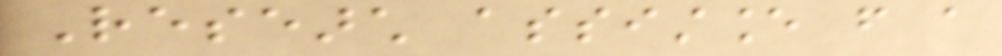Research assistance from a
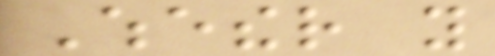Whether you
